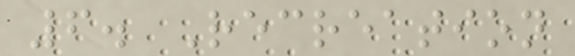6. Recreation
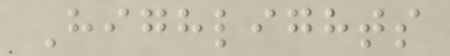Highlights
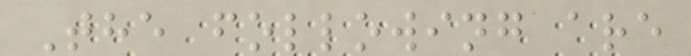The following are
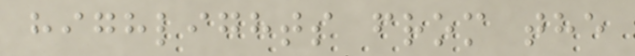highlights from the
